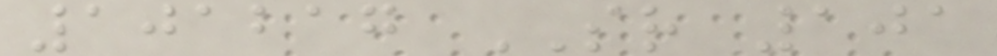101217 SR 101
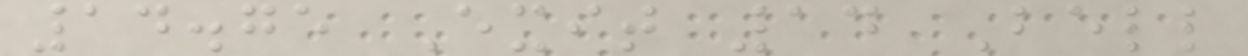14.75 Exit 14 Bell
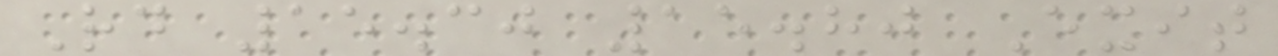Rd 15.30 15.80 Exit
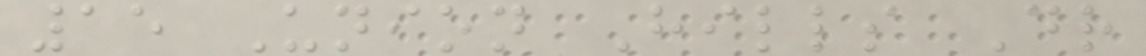15 Union Hills Dr
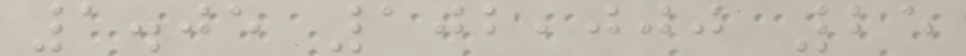1.05 102,000 25
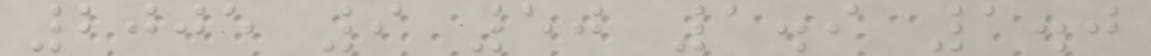2005 9 50 1.9 1.0
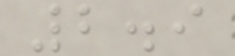2.9
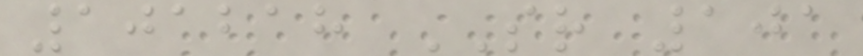101218 SR 101
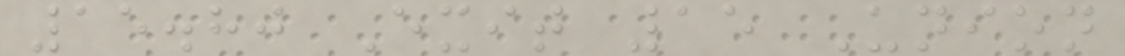15.80 Exit 15 Union
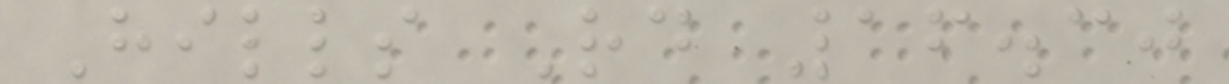Hills Rd 16.30
